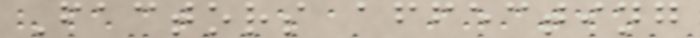Factors affecting
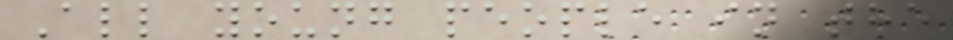All young people in the
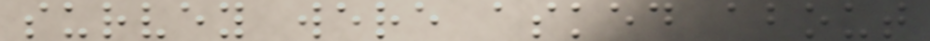survey were asked about
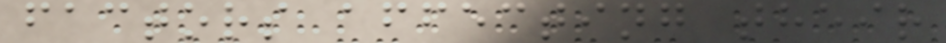factors affecting their
